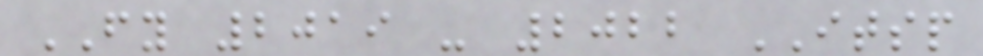FY 2019 - 2022 ITSP
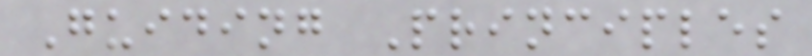Guiding Principles
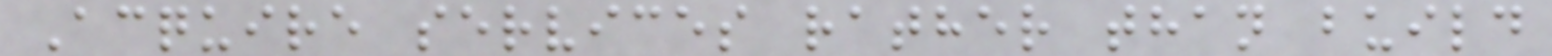Acquire services rather than build
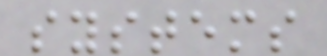systems
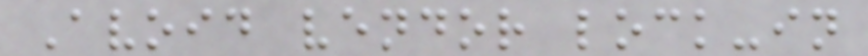Avoid vendor lock-in
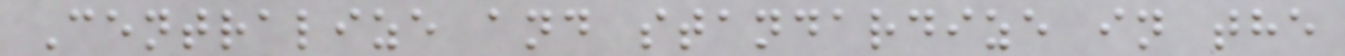Centralize and standardize in the
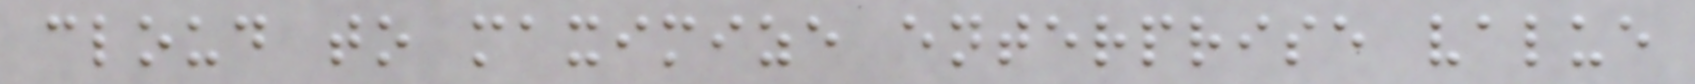cloud to maximize enterprise value
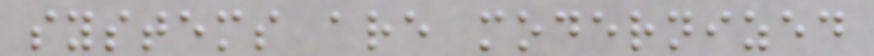systems are modernized
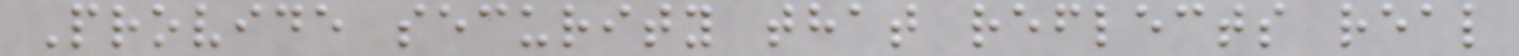Provide security that reflects real
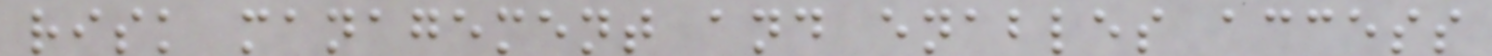risk management and enables access
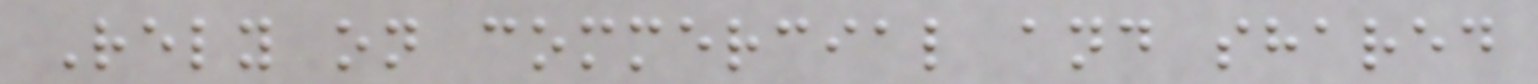Rely on commercial and shared
